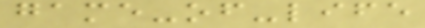game-of-life
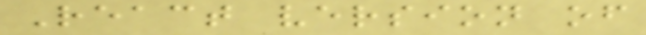React version of
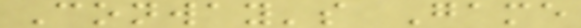Conway's Game
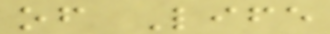of Life
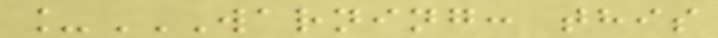_WARNING: THIS
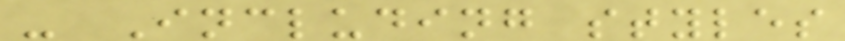- Including styles
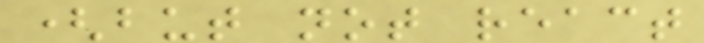(but not react
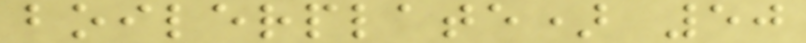boilerplate) 50
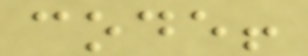code!
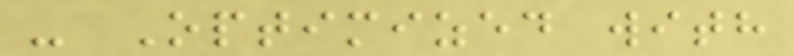- Optimized with
